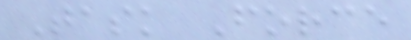Task Force
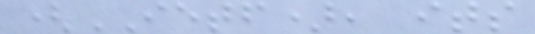(IETF), its
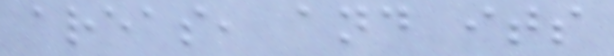areas, and its
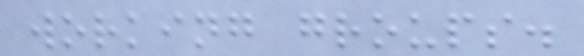working groups.
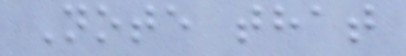Note that
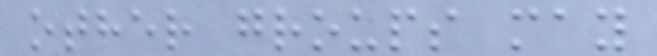other groups may
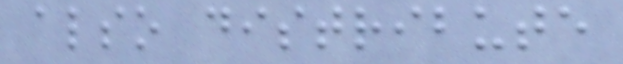also distribute
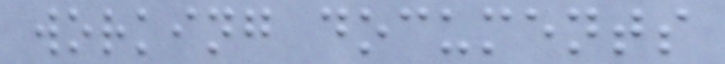working documents
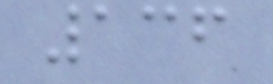136
